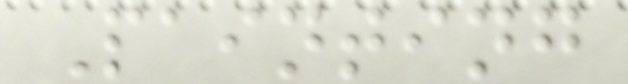Painting
